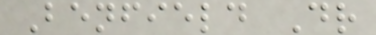Benfield Dr
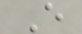E
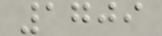1709
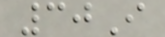30I
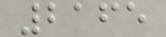2165
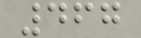467
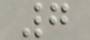7
